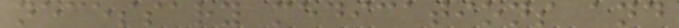necessary medications and
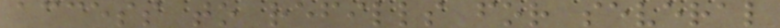access to refills for several
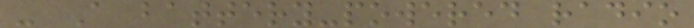- A battery-powered radio
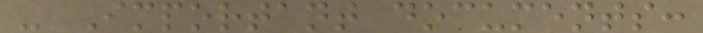- Important documents:
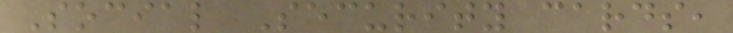Social Security cards,
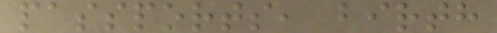passports, birth
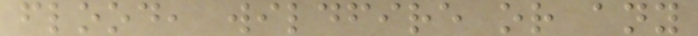flood, wildfire or any
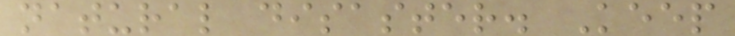natural disaster. Keep
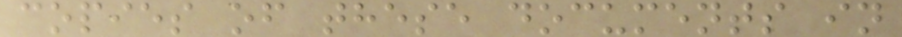copies of these documents in
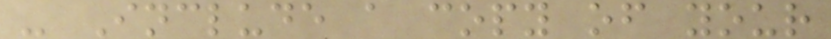- Include a copy of your
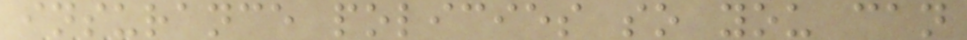insurance policies so you can
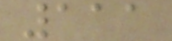111
